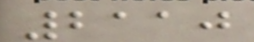2110
